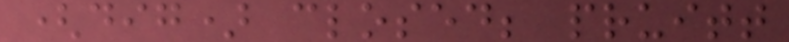(dig) closed; pruitt
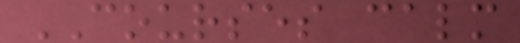COURSES calm
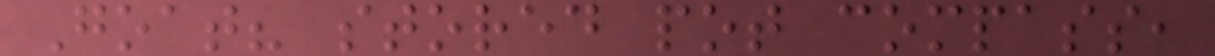Goat? stored pot compass,
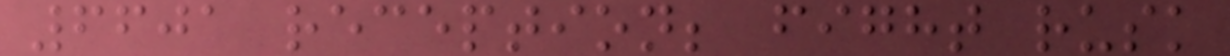6601 reception; fight rusk
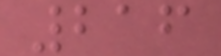216
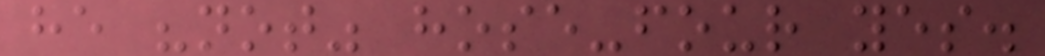he "not" hose-four yes.
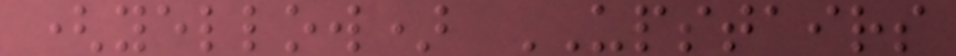(yellow) UPSTAIRS
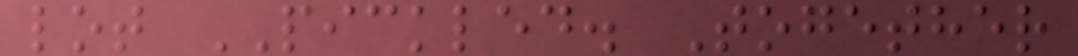lot PICKLED. Together
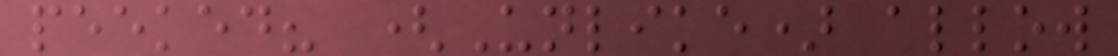peeked? (Unlike) allow
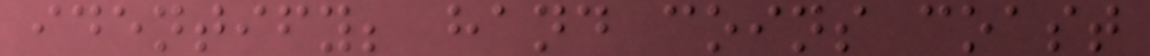identify; hand coins coast
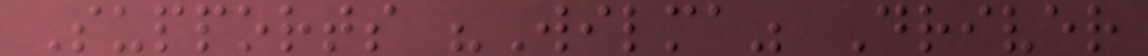Supports "Wilma" Driver
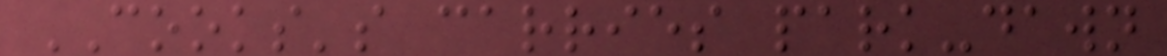COOKS's carries park-dawn
